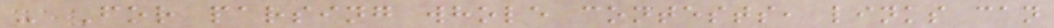- For parsing whole contests, links can
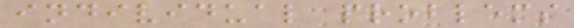individual problems
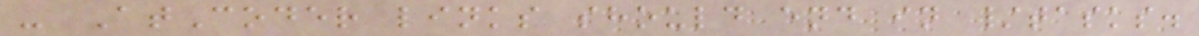- AtCoder links should end in /tasks.
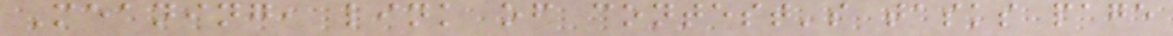Meaning, link of contest's tasks page
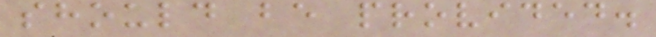should be provided.
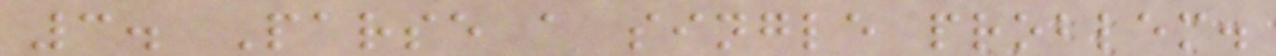3. Parse a single problem.
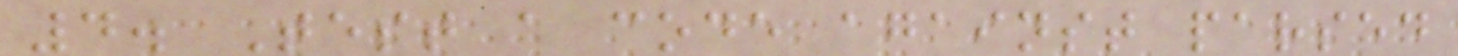4. Test a code against parsed
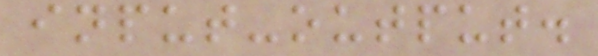input-output.
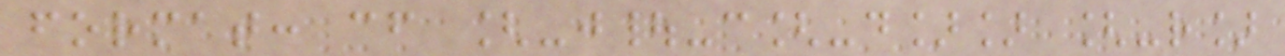format: cf [-j|-c[-d]] [-r]
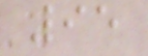95
